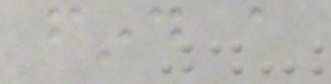find a
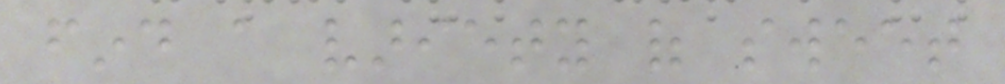find a variety of sweet
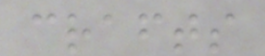crafts
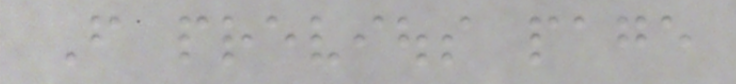From previous page
